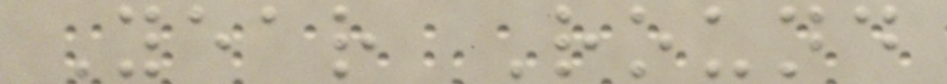Year Round
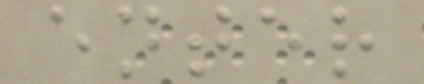enter
